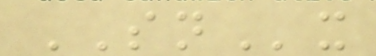SNx
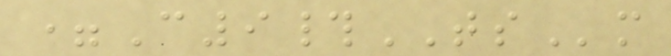=C9#TSm
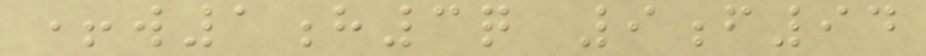+w1h3q 9f94
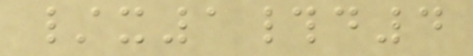/x1#d4
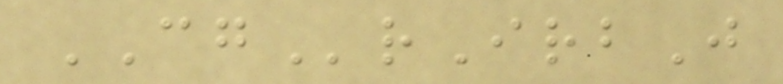CGrIrbJ
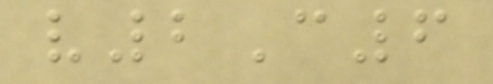v2C6
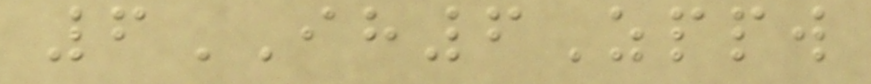6IH6Zppw
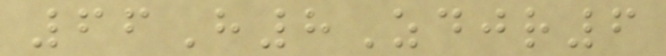66H8Zdjr6
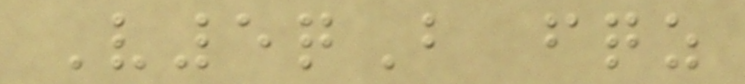V5qB fqz
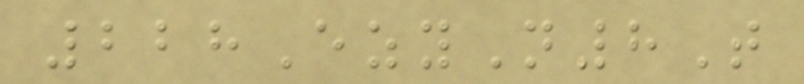228EzyN8T
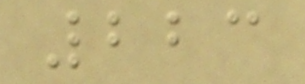223
